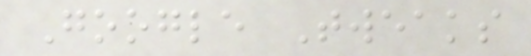Google Tweaks
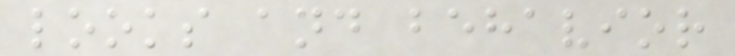looks and behavior
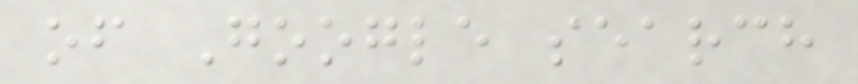of Google search
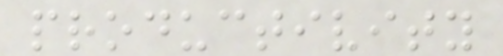productivity
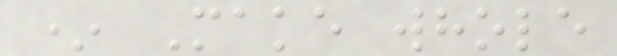* Make whole
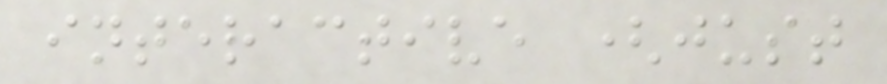interactive (just
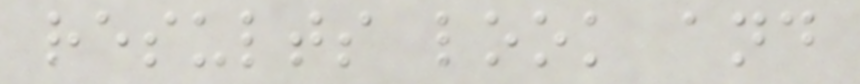results look and
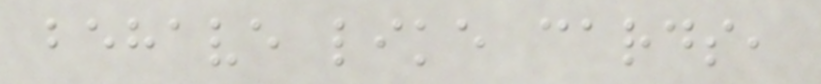behave like cards,
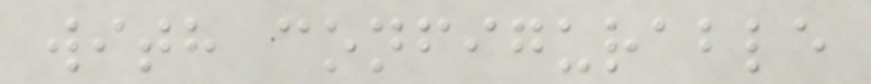with configurable
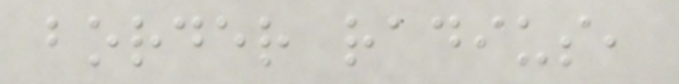border radius,
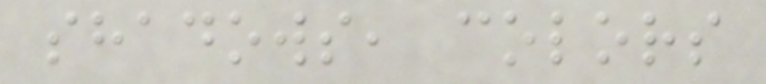shadows, colors
